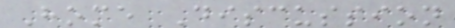Home Discussion
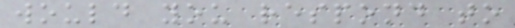would you respond to
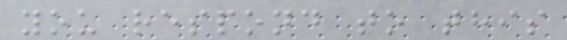you respond to this
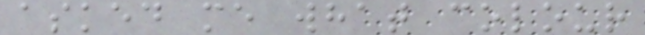asked me what colour
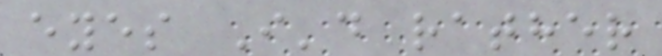eyes I'd rather
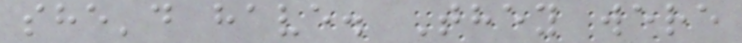she'd have. They were
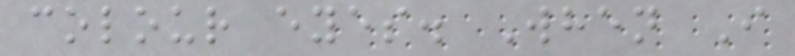colour eyes. When I
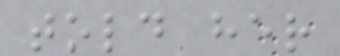told her
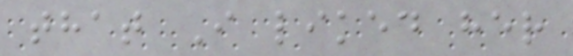that I liked her
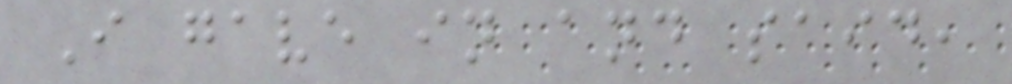I gave in and said,
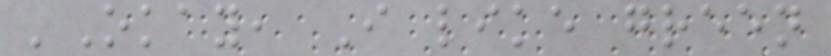'Okay, I like green
